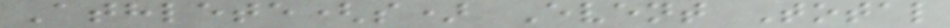Athlete(s) Event Total
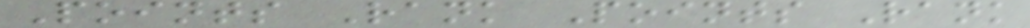Points Rank Points Rank
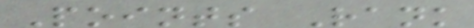Points Rank
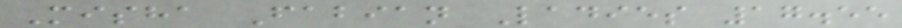Misha Fabian Ladies 17.55
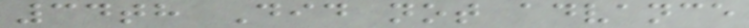34th Did not advance
